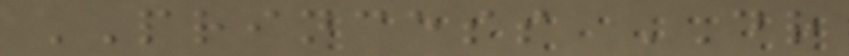PRINCESS DR
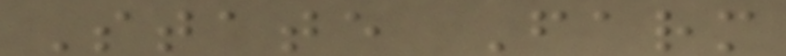State Farm
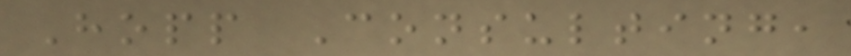Hopp Consulting,
